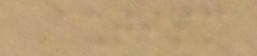Autism
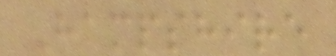Hampshire
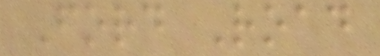Ford Road
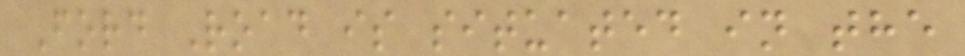Ford Road is situated in the
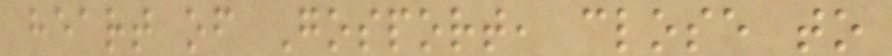heart of Gosport, close to
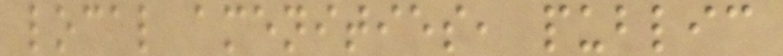local amenities, public
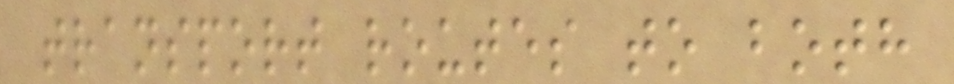transport routes to both
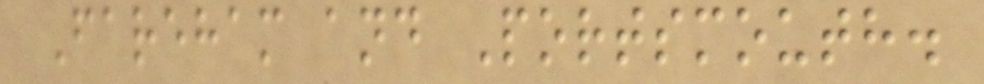Fareham and Portsmouth.
